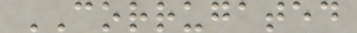CORRUGATED
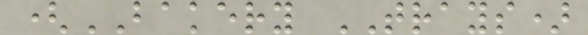(BAKERY TRAYS)
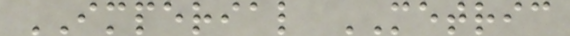IMPERIAL METRIC
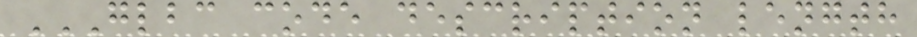GLBC CODE DESCRIPTION LENGTH
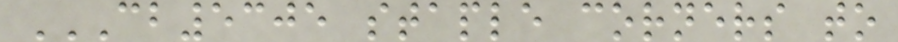CB5305 STAPLE CORNERS TO
